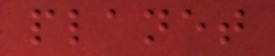planet
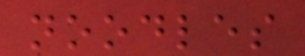noodles
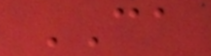CA
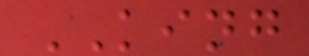KING
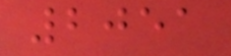2051
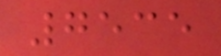7535
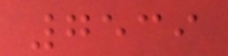7539
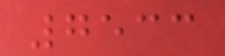7533
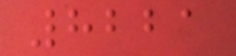8221
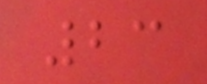23
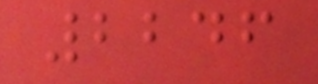2246
